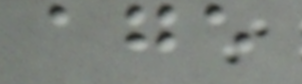age
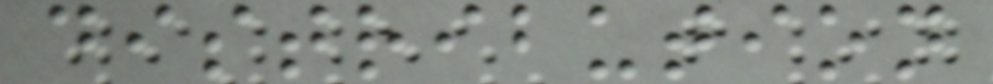distribution
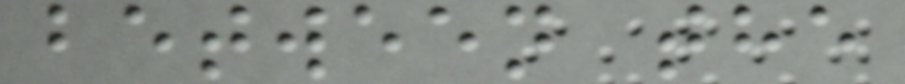between the
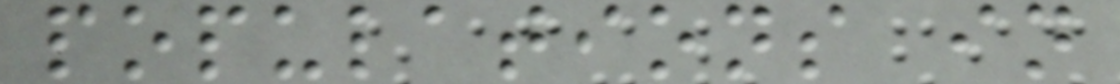populations in
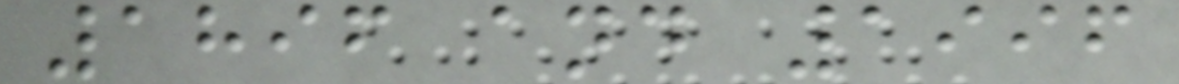1896 and 1996
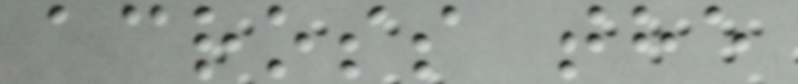across the
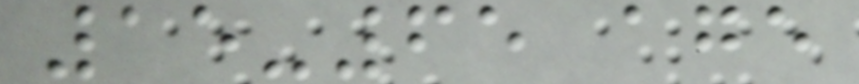15-65 age
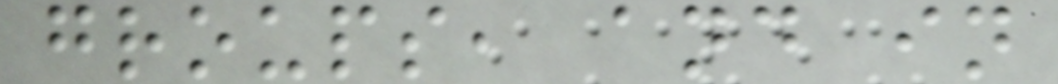groups, and in
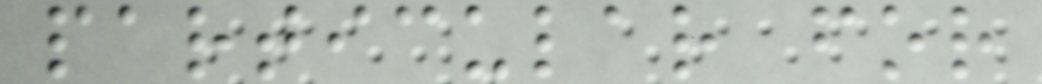particular for
